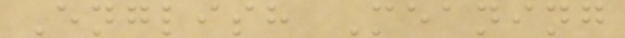English Meaning
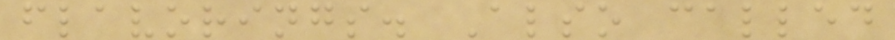flavorings. Also called
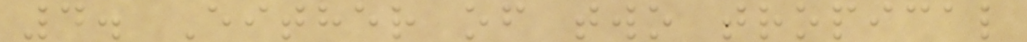4. Either of two tropical
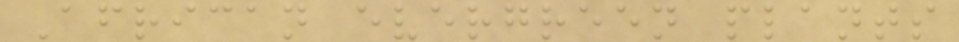African evergreen plants
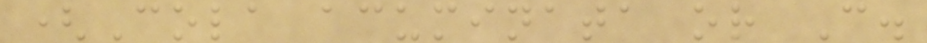(Cola acuminata or C.
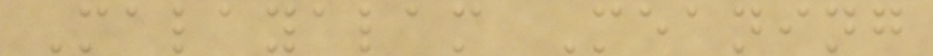Malayalam Meaning
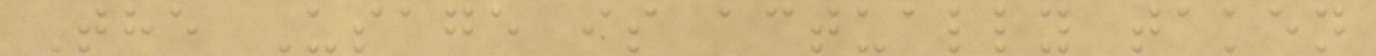The Usage is actually taken
